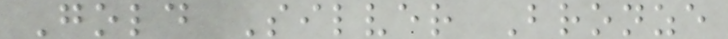Gold Silver Bronze
